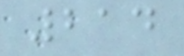214
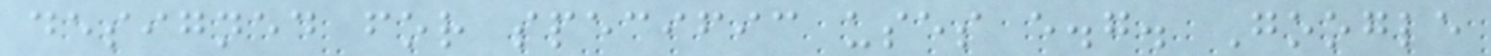designed for specific uses e.g. Google
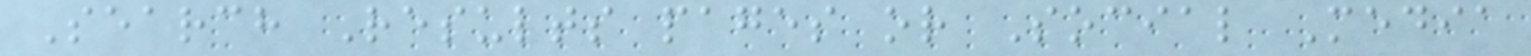Search Results pages or Social Media
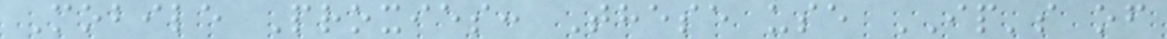Mobile Proxies: These use IP's of
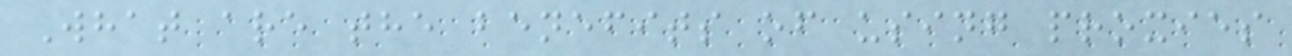What are the benefits of using proxies
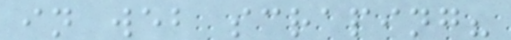in web scraping?
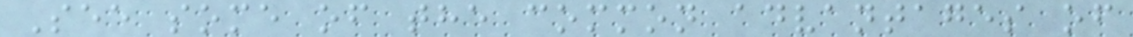See some of the common advantages of
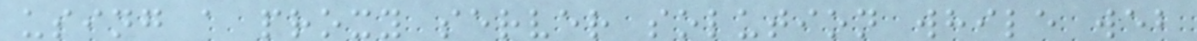using a proxy server solution while web
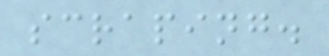scraping.
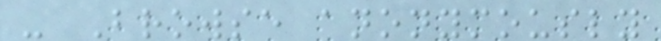- Browse anonymously
